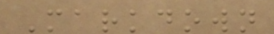Markdown
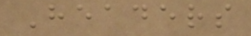Headers
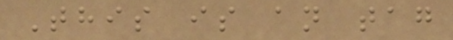This is an tag
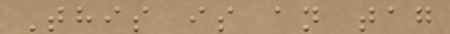This is an tag
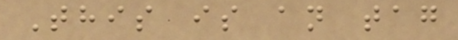This is an tag
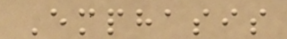Emphasis
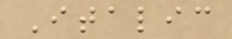Italic
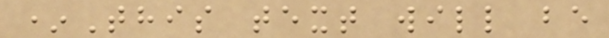*This text will be
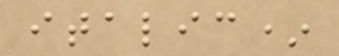italic*
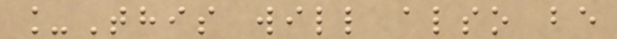_This will also be
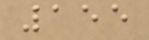155
